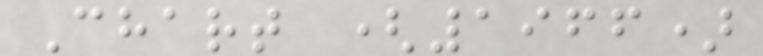Chart (1966)
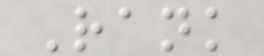Rank
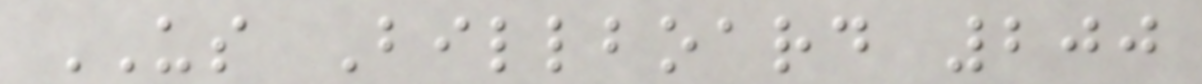US Billboard 200
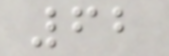62
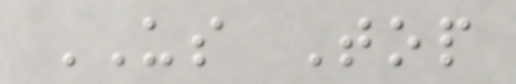US Top
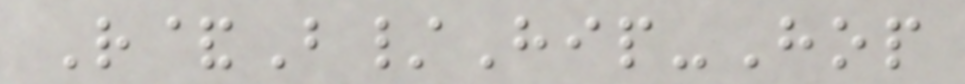R&B/Hip-Hop
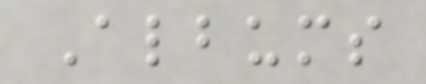Albums
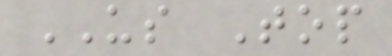US Top
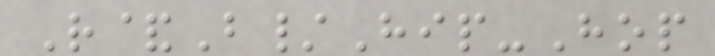R&B/Hip-Hop
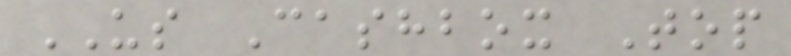US Cashbox Top
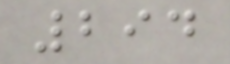294
